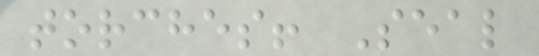torches! Seal
